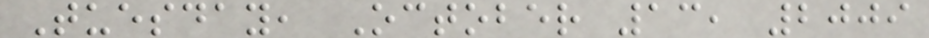Tuesday, October 13, 2009
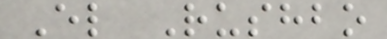El Rushbo
